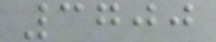3700
